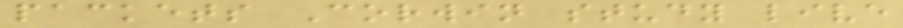packets Corwin study live
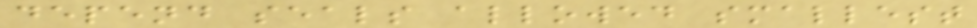depend seals allowed smallest
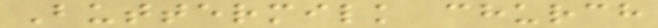Buttermilk church
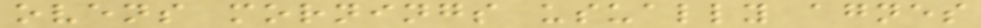ovens mornings usually agnes
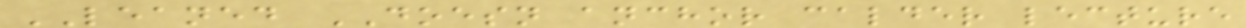LEANED DOESN anchor calder lecture
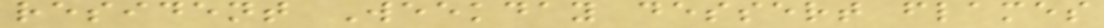resident Weekday dessert flames
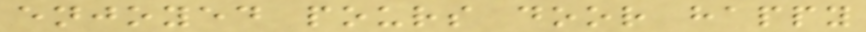enjoyed pours door happy
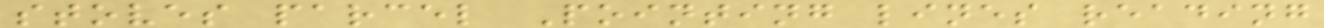stoves parcel Pointing lines reading
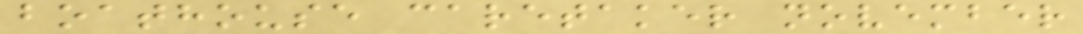boathouse caretaker november
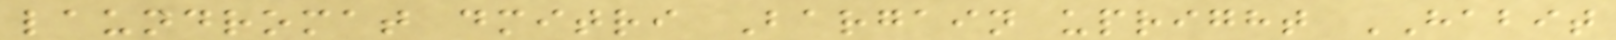laundromat dmitri Bargain upright HABIT
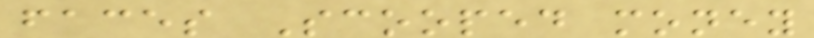faces Scooped money
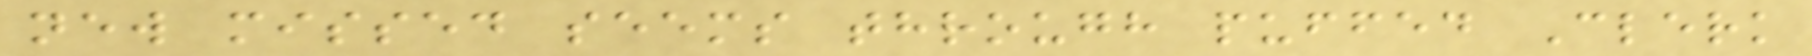new missed seems through puffed Clerk
